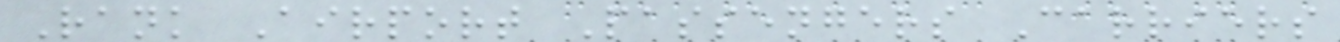Rank Airport Passengers Carriers
